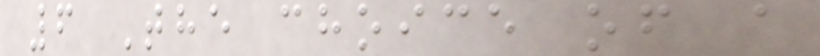6 The choice of a
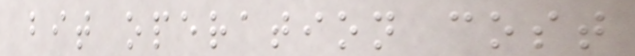bit operation cost
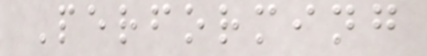Performing
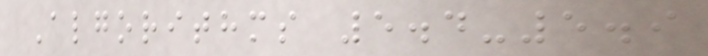Algorithms 5.4-5.9
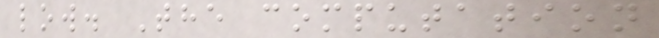low. The computation
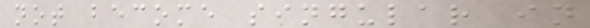not become singular in
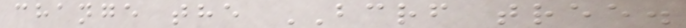change the BCRF tree.
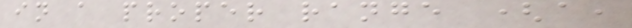in a proper range (a,
